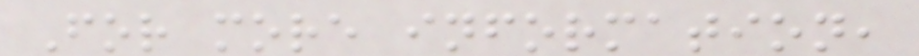For more information,
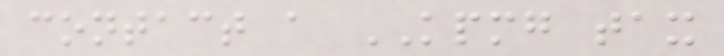contact a KPMG tax
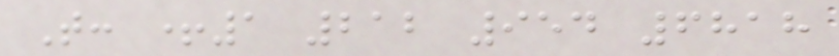T: +1 212 954 6818
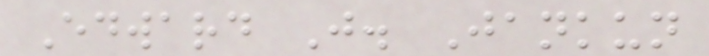Edward J. Jankun
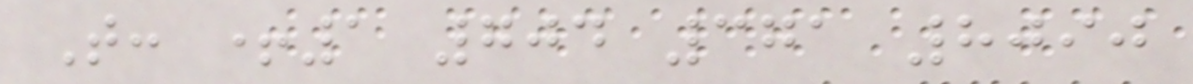T: +1 704 371 8090
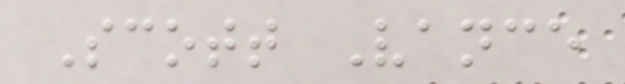Scott Vance
